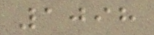1098
